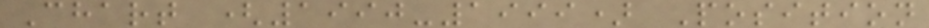Chart (1990-1999) Position
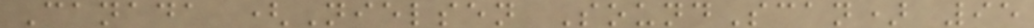Canada (Nielsen SoundScan) 95
